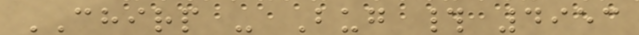CHIRP - Bug # 4953
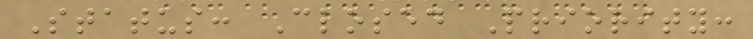Status: Closed Priority:
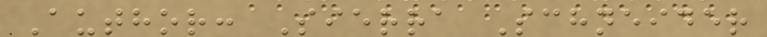Author: Sierra Schneider
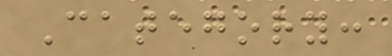Category:
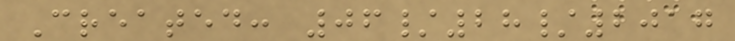Created: 06/28/2017
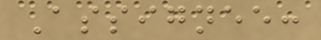Assignee:
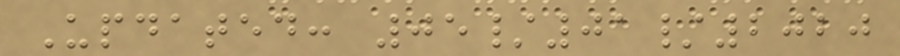Updated: 05/01/2020
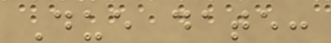Due date:
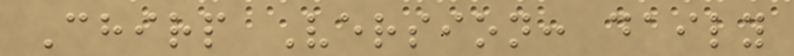Chirp Version: daily
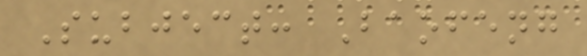Subject: Baofeng
